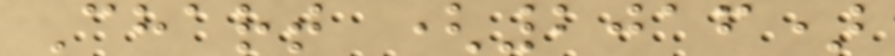Chart (2016)
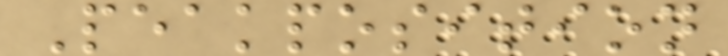Peakposition
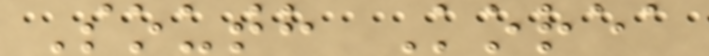South Korea
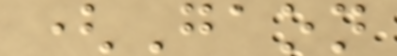(Gaon
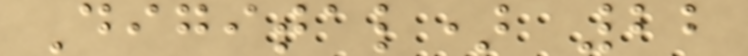Digital) 22
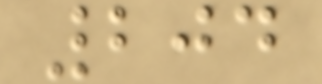204
